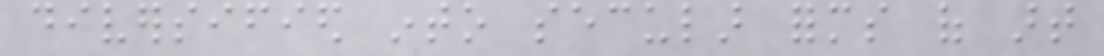diversified into secular forms of art
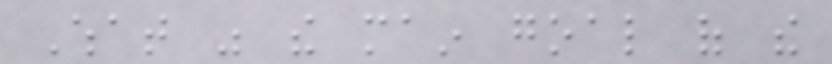What was the main goal of the
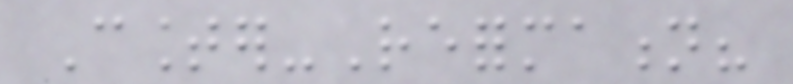Counter-Reformation?
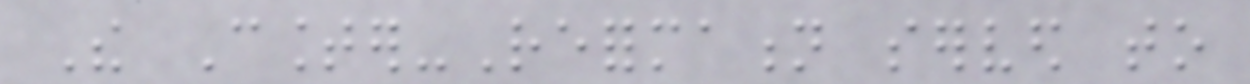The Counter-Reformation served to
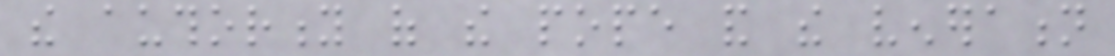the authority of the pope and the veneration
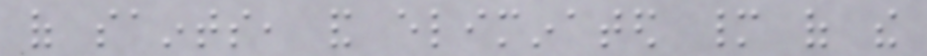of saints, and eliminated many of the
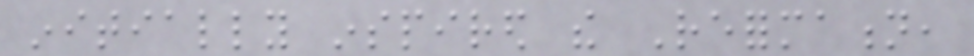initially inspired the Reformation,
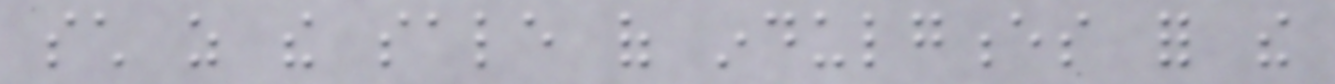such as the sale of indulgences for the
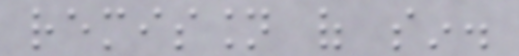remission of sin.
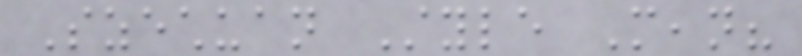Szechuan Style Mean?
